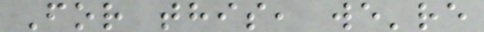For this, we're
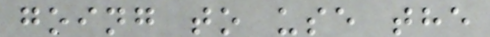going to use the
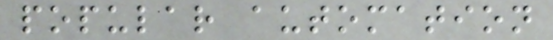popular automation
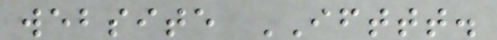website IFTTT.
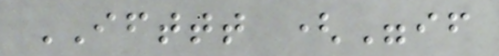IFTTT ("if
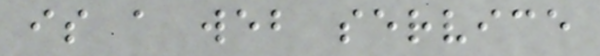is a web service
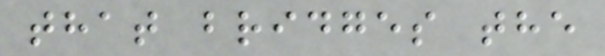that bridges the
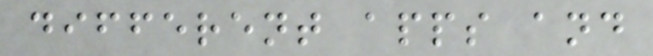different apps and
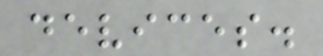devices.
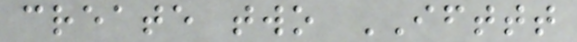create two IFTTT
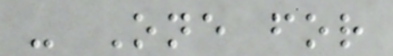- One for
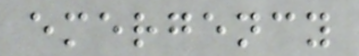emergency
